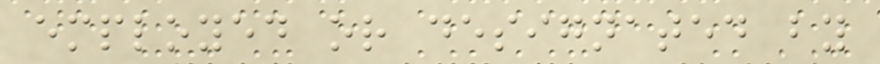employed or designated by
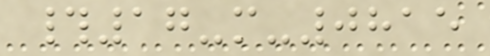#17-m-0815
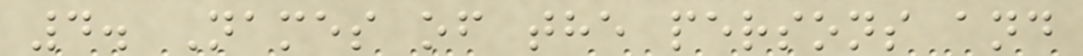4. Names of the persons and
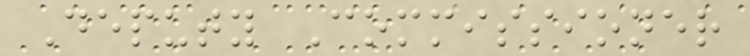Deputy Commissioner
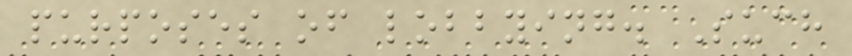purposes of lobbying. Such
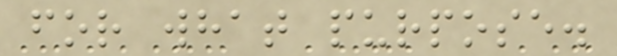for what purpose.
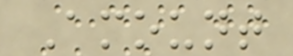Amount
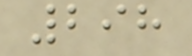298
